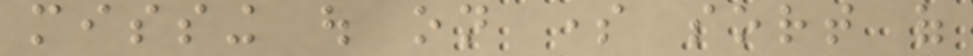missing out on some sort of
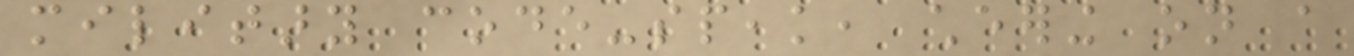military code-speak, cheering on a
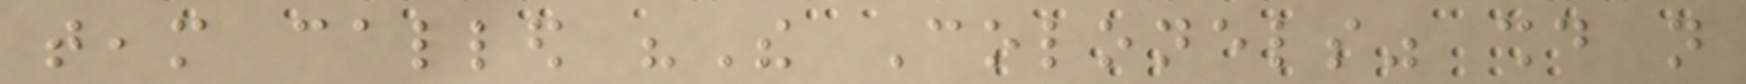team called "The Colonels" should not
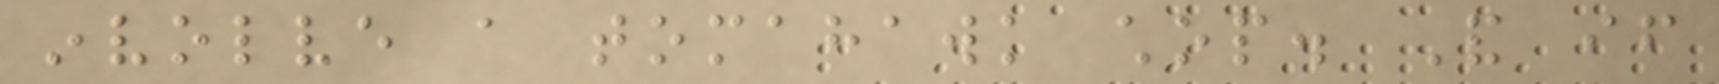involve a tomahawk chop. And if
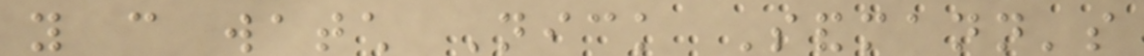you can watch Nick Sandmann's
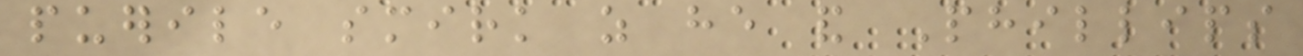puerile smirk as he and Phillips
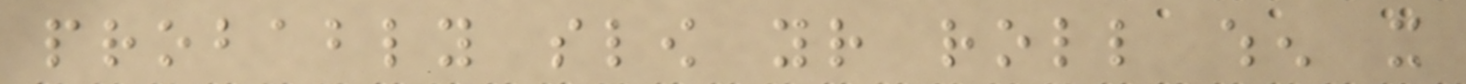probably slow your roll when it
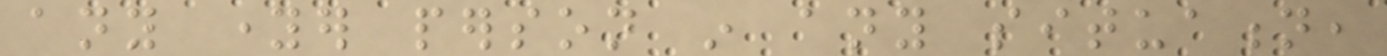any younger person in any situation,
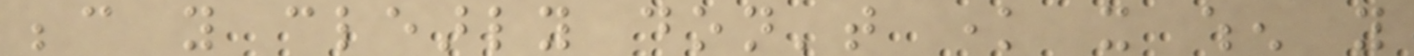because you clearly don't know it when you
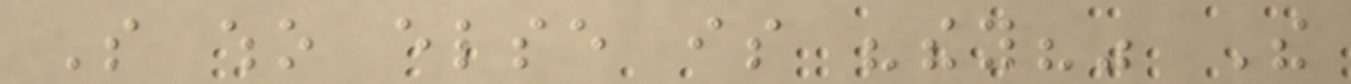So who else is "they?" The
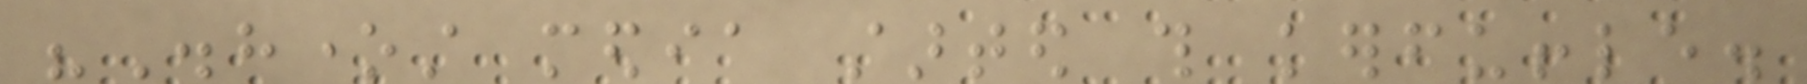"Dishonest media started this kerfuffle.
